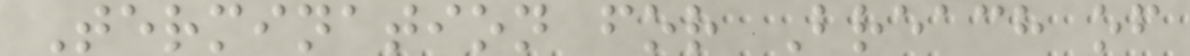Termination for Breach of
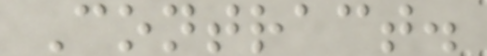Contract.
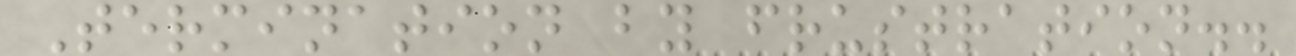Termination by frustration..
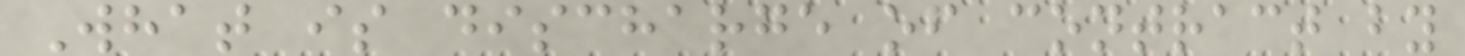What is discharge of contract by
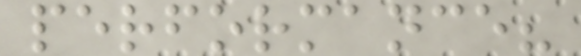performance?
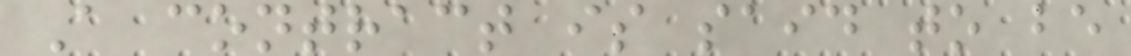A contract is said to be
